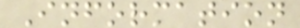Information
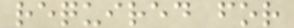required for
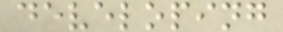developing
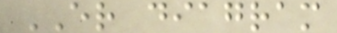ER diagram
